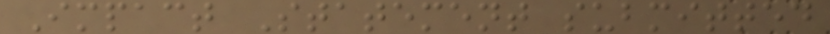Impact Statement submitted
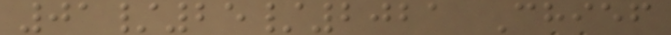01/25/2021 Chief
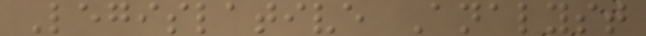Legislative Analyst
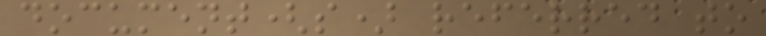document(s) referred to
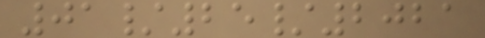01/25/2021
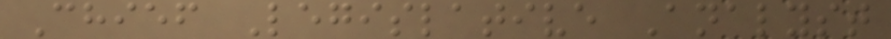Chief Legislative Analyst
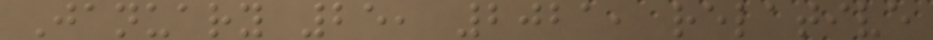January 25, 2021, relative
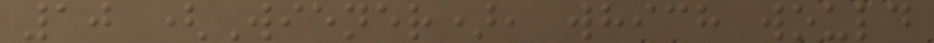10 (Wiener), which would
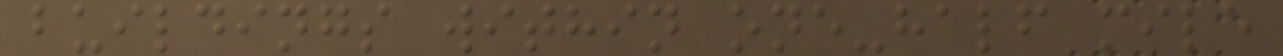buildings within one-half mile
